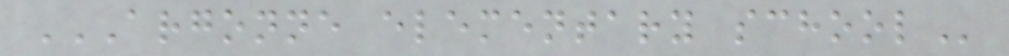ARGONNE ELEMENTARY SCHOOL
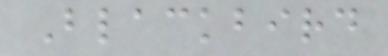Blackbird
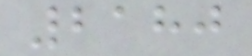2180
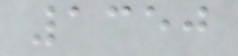1350
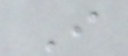I
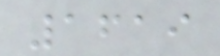1619
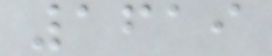1619
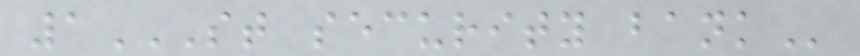1ST SECURITY BANK
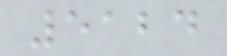5124
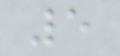5
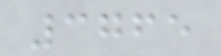3765
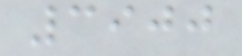3900
